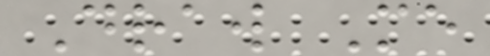Draw Me
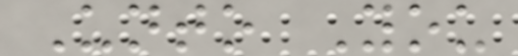Unto You
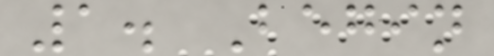1. Begin
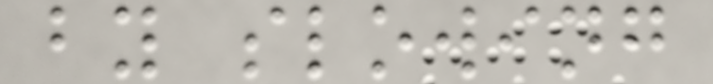by slowing
